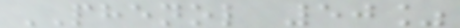PHENOL 50%
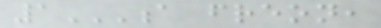1A FREON,
